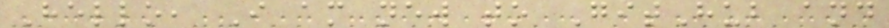Hello, I am new to GitHub and
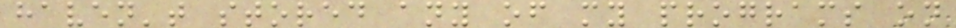haven't stored any of my programs on
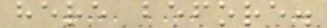here before.
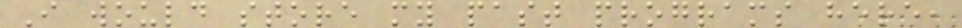I would store my past programs here,
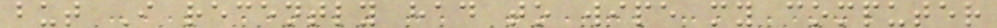but I recently had to wipe my computer
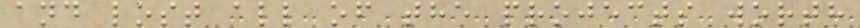and lost all of the projects worth
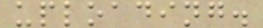uploading.
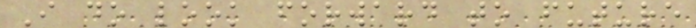I do look forward to future
